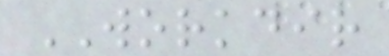WORKDIR
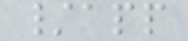/app
